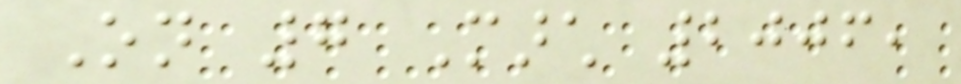On 7 March 2006,
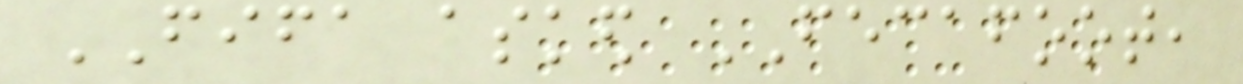FIFA asked FECAFOOT,
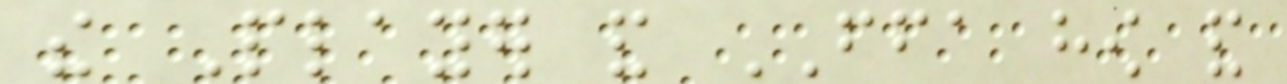the Player and FFA how and
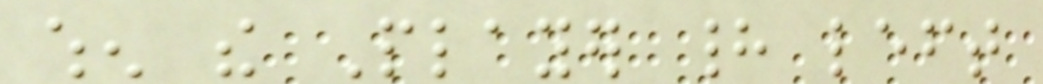when the Player had left
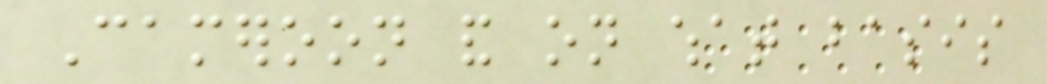Cameroon and on what basis
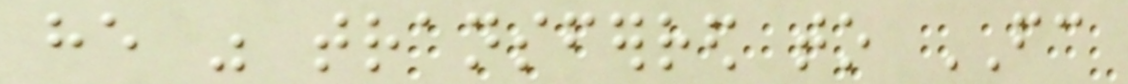he was transferred to FC
